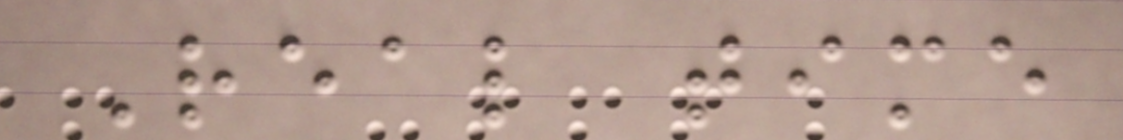Real time
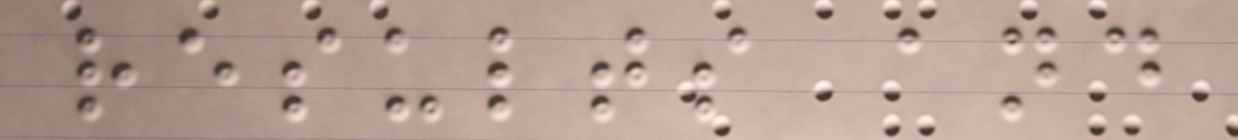results and
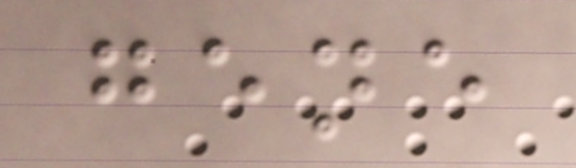gene
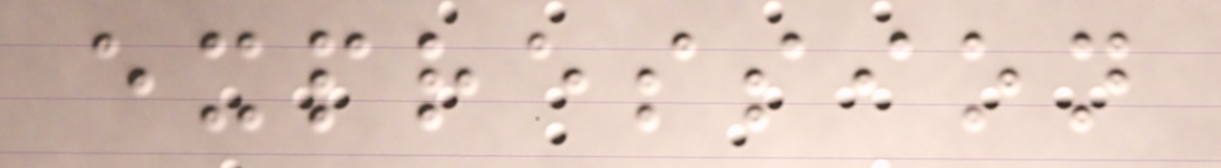expression
